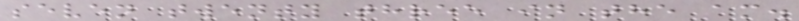seven twenty three in the am.
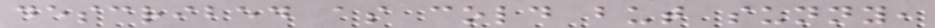described as cold but sunny,
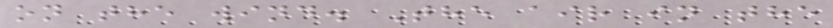on the wind. The air in the
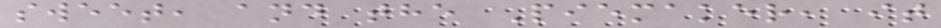sweet, and the Piemaker, it
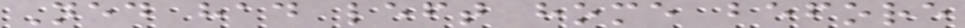Ned had left home before
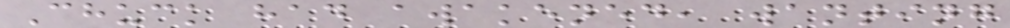Chuck had awakened, wanting
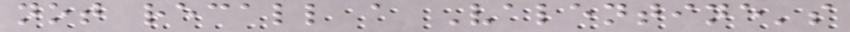not recall a Valentine's
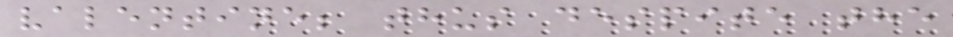valentine; thus despite the
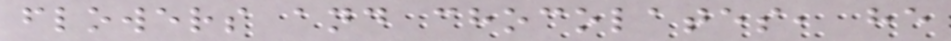flowers and chocolates, he
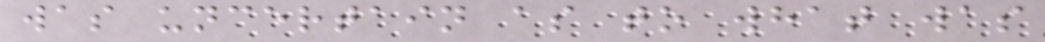was uncertain as to what was
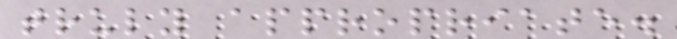truly appropriate.
